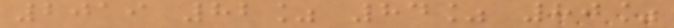2019 82% 84% 80%
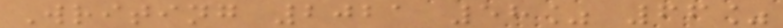Writing 2021 58% 66%
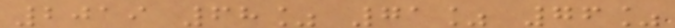2019 68% 71% 76%
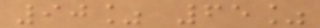90% 65%
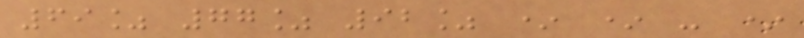69% 77% 92% * * - *
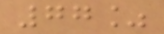77%
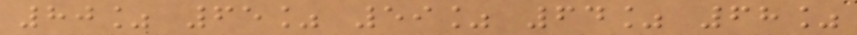80% 65% 59% 64% 68%
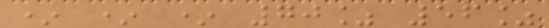* * * 70% 56%
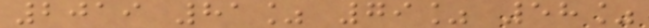2019 81% 79% 58%
